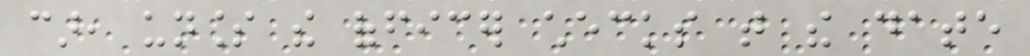car, unless the officer checks that the date
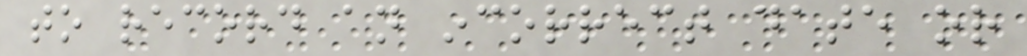to record an incorrect date or
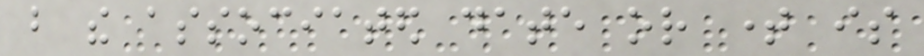but the associated date or time is
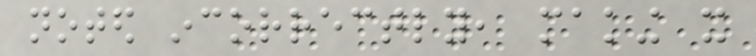noted incorrectly, making it
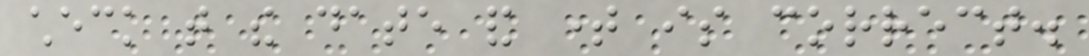check that the date and time is correct.
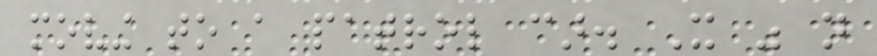moving to a patrol car. It was not
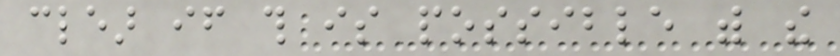clear if this is possible with the
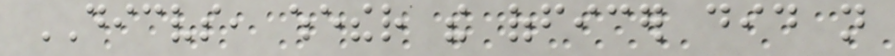DICVS, whether the officer did not
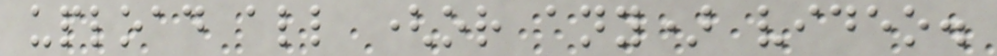upload all (or any) video.
